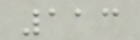113
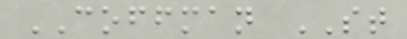COFFMAN ST
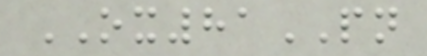OX81PN
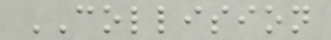COLLISION
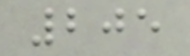205
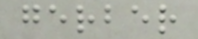gerber
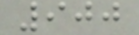900
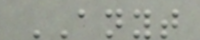ANYT
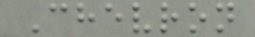Chevron
